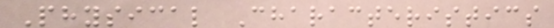Physical Characteristics
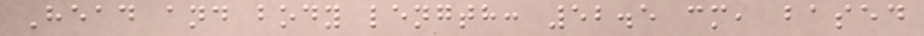Head and body length: 52.5 cm, based
